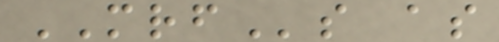MRFs as
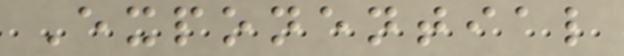Exponential
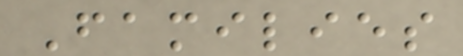Families
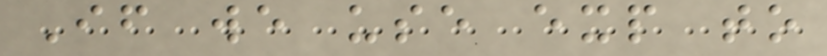If we use exp to
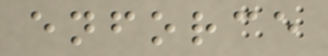enforce
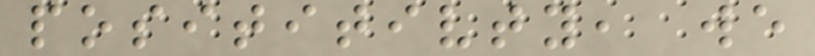posititivty, we
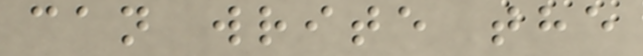can write the
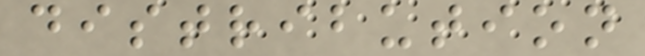distribution
